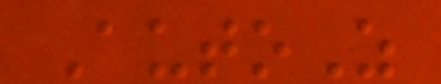AutoZ
